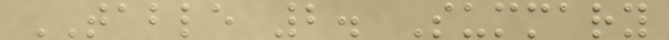TABLE 2. Summary
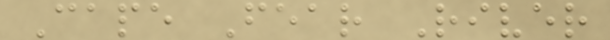Cape Fear River
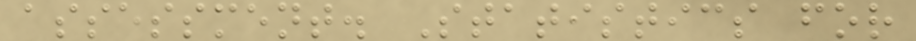assessment. Statistics for
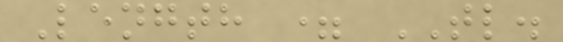Length = TL.
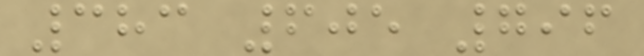383 605 796
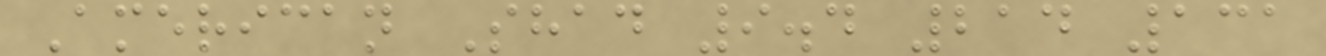American Shad 9.4 214 131
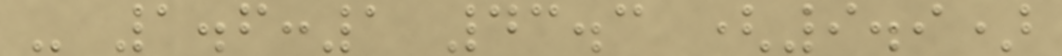- 1.6:1 43.3 (9.9)
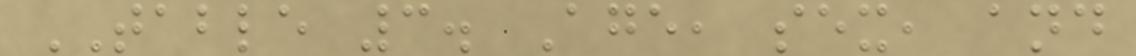TABLE 3. Age, sex, and
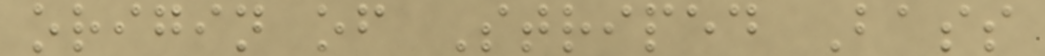origin of Striped Bass
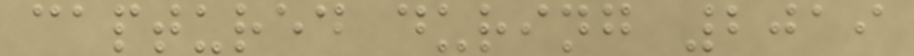captured during 2019
